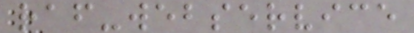raf-webservice
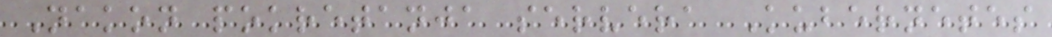Nakon pokretanja servera Kubernetes
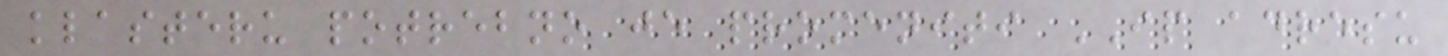klasteru potrebno je promeniti IP adresu
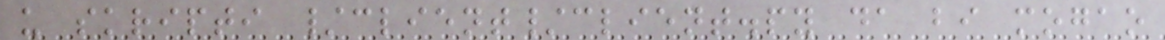u skripti /client/client.py da bi mogao
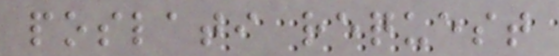poslati request
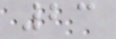23
